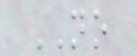NO
